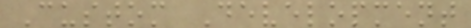Custom Development
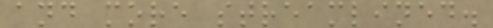and more streamlined.
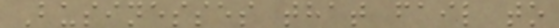Businesses that fail to
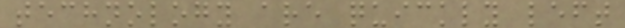technology are quickly left
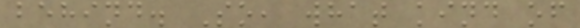behind. So, what kind of
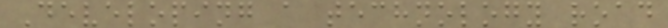Developing a technology road
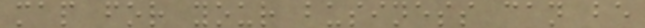map for your business can be
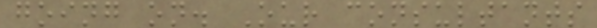going on. Our consultants
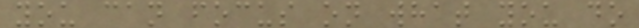you can focus on what you do
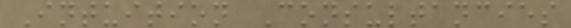Intuition Consultancies
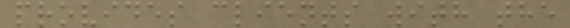provides clients with the
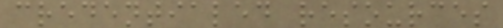credentialed resources
